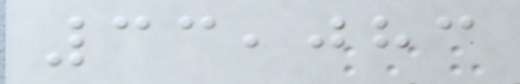33,083
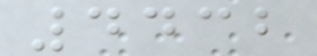4432
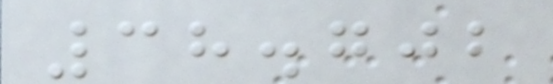38.702
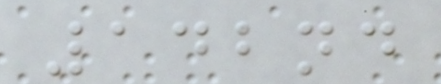142nd
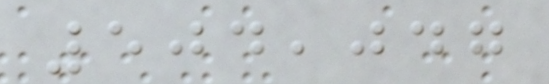504,047
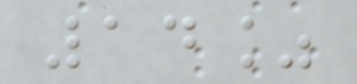14%
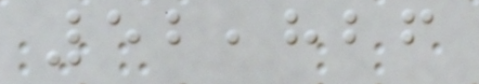52,826
